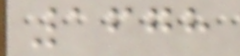1678
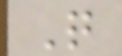Q
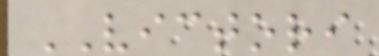VICTORI
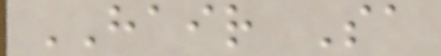HAIR Sa
